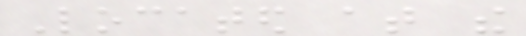Located at the
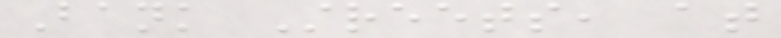Bank Streets, at
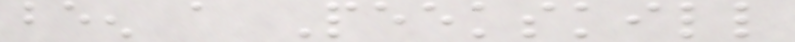been a Peekskill
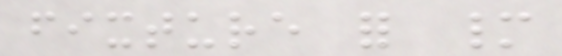fixture for many
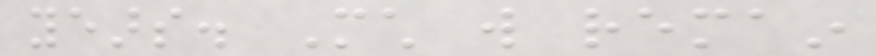years. Much will remain
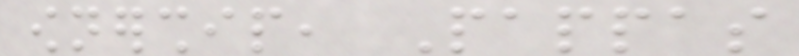ownership, Pappas
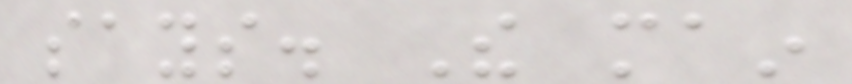says. The main
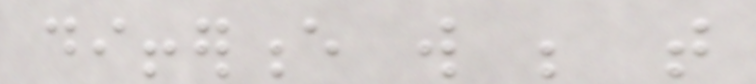difference will be that
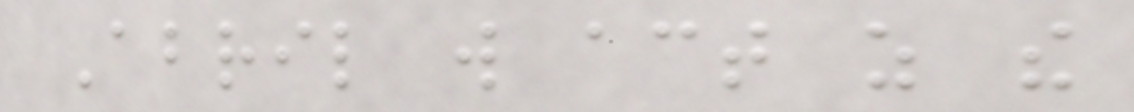Abril will act as the
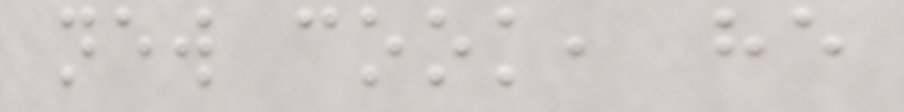new cook, he
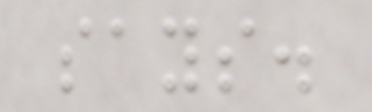says.
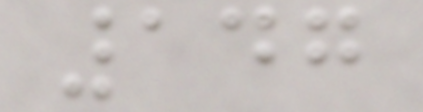147
